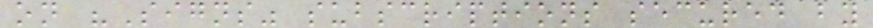on "Signs" subscriptions secured by
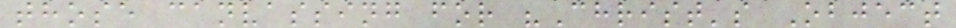those canvassing for "Christ's Object
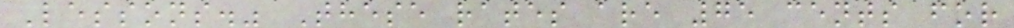Lessons." These rates are 75 cents for
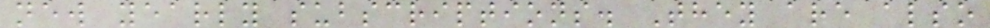new yearly subscriptions. They are also
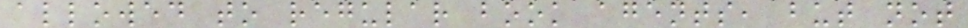allowed to regular book agents, but not
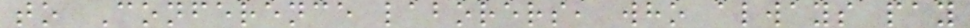to Conference laborers, who always pay
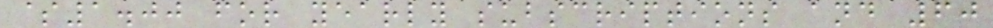$1.00 for yearly subscriptions and 60
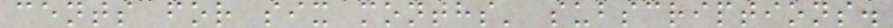cents for six months' subscriptions.
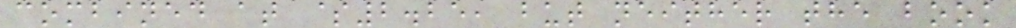combined at $2.25, but neither the book
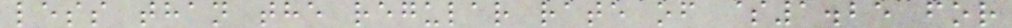less than the regular rate of $1.25 for
